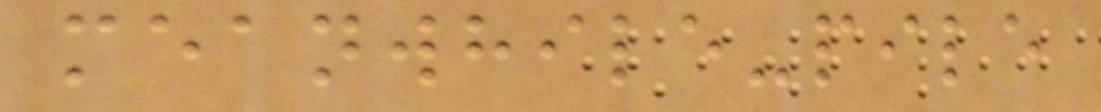meanwhile-pile
